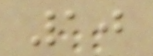10
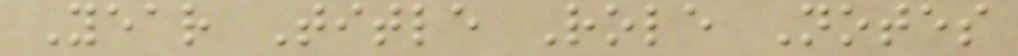Year Title Role Notes
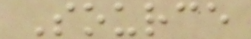Source
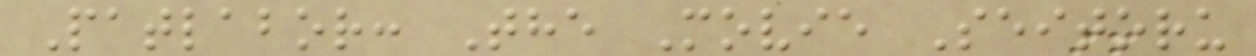Patlabor: The Movie Seitoru
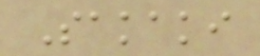Sakaki
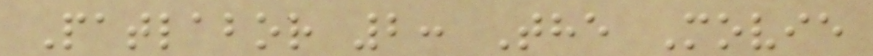Patlabor 2: The Movie
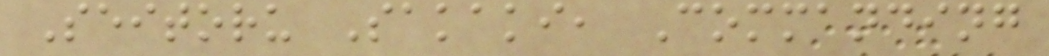Seitoru Sakaki, Commanding
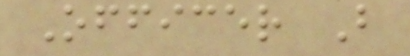Officer B
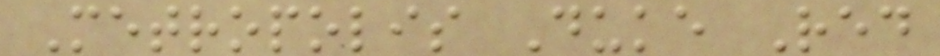Metropolis Duke Red
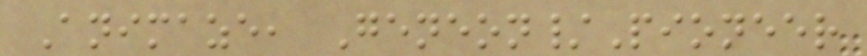Animaze, Geneon/Pioneer
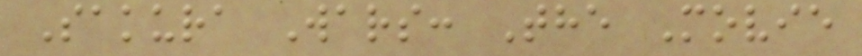Sakura Wars: The Movie
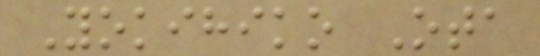Yokihiko Ota
